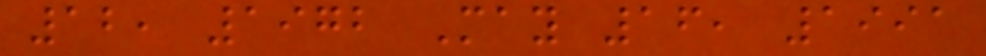12, 1972 May 16, 1991
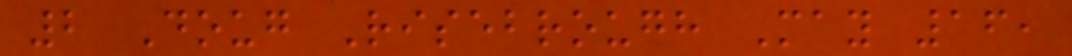2 Doug Risebrough May 16,
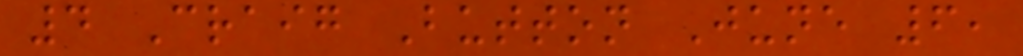4 Craig Button June 6,
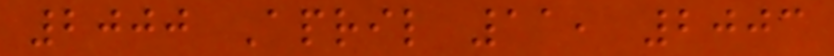2000 April 11, 2003
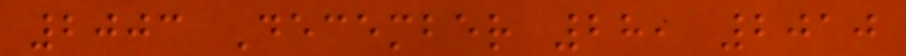2003 December 28, 2010
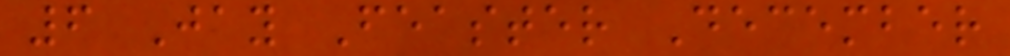6 Jay Feaster December
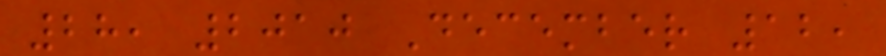28, 2010 December 12,
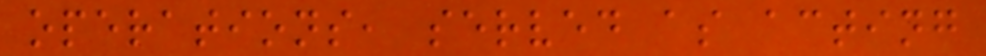operations, served as acting
